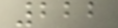222
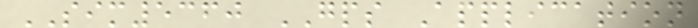SIM5360 GPS Application
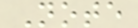Note
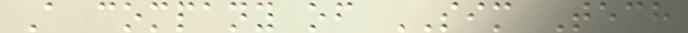A company of SIM Tech
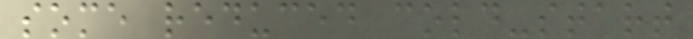some reduced cold-start
